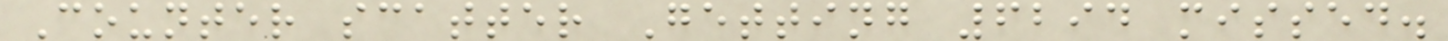Counter scatter Getting 6294 missed.
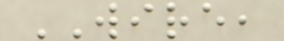WIRE,
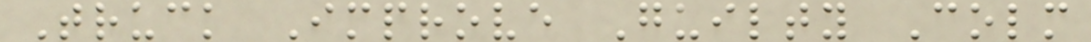Truck Improve Guilty Colm
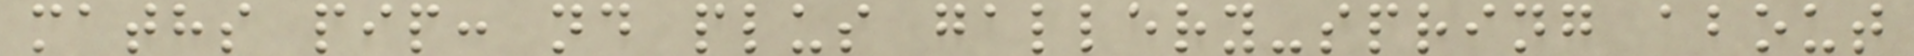maths pip: nd plus gallery-spring about
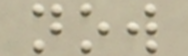now
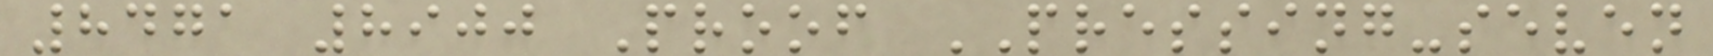8471 8900 Proof PRESSING-seven
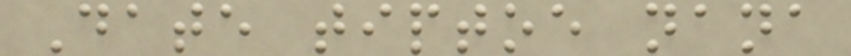Date tiptoe nana
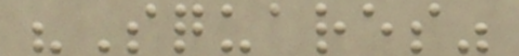"Squares"
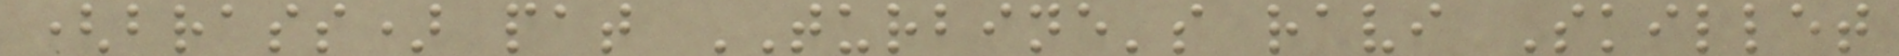(brass) pat TURBINE's ravi Skillet
